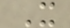X
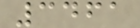3461
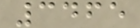3465
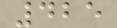425
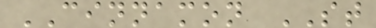CINNAMON ST
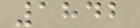1842
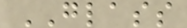GLASS
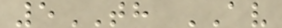5TH AV
